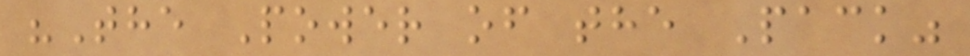"The Power of the Pack"
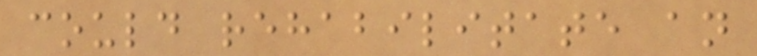could rehabilitate an
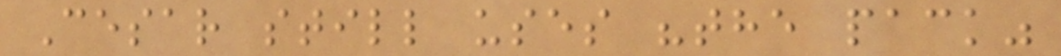Cesar still uses "the pack"
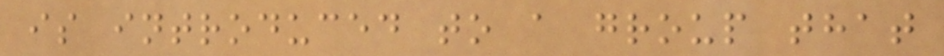is introduced to a group that
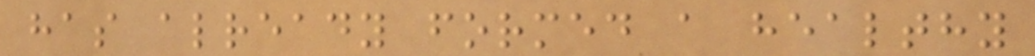has already formed a healthy
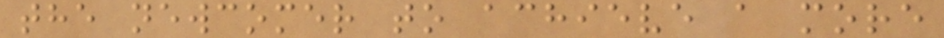the newcomer to achieve a more
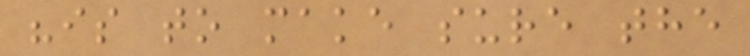"is to make sure the
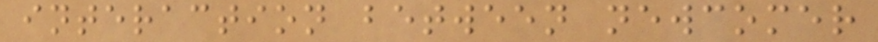interaction between newcomer
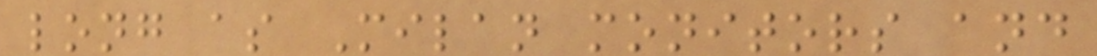long as Milan monitors and
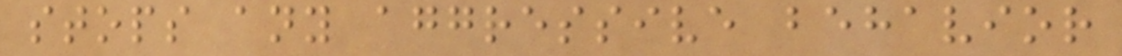stops any aggressive behavior
